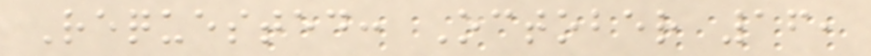Requested: October 16,
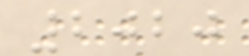2020
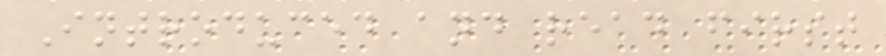Introduced and read first
